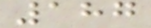187
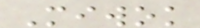Miwok
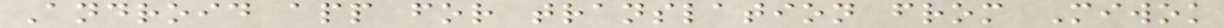Android app for translation from Miwok
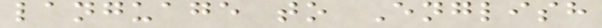language to English
